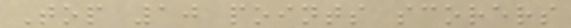Top 10 points scorers
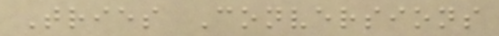Tries Conversions
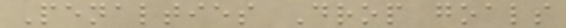Penalties Drop goals
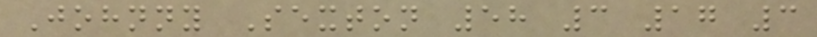Johnny Sexton 58 3 17 3
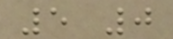5 0
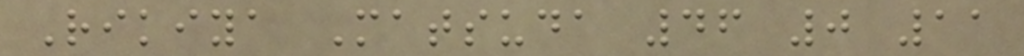Rikiya Matsuda 46 0 11
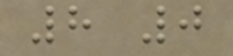8 0
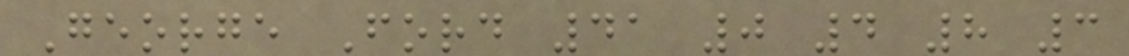George Ford 41 0 4 8 3
